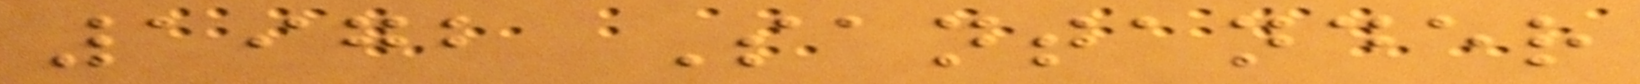1972 Santander
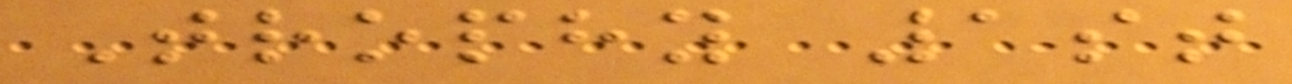Trophy 1st
